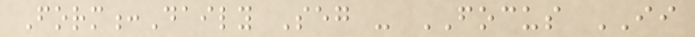Form:Daily Seg - FOCUS II
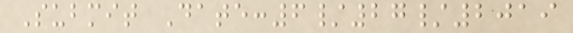Submit Date:6/27/2019
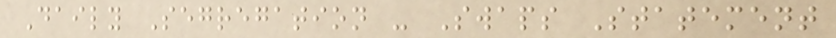Daily Segregation - Swaps Statement
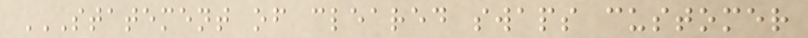STATEMENT OF CLEARED SWAPS CUSTOMER
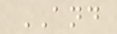AND
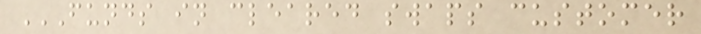FUNDS IN CLEARED SWAPS CUSTOMER
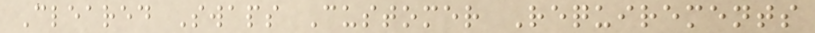Cleared Swaps Customer Requirements
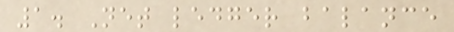1. Net ledger balance
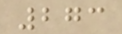273
